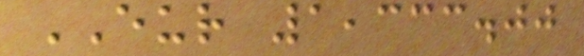EUR 1,333.00
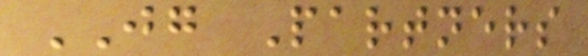JG Partners
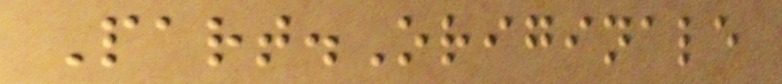Part.Originale
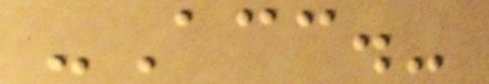-Acc.-
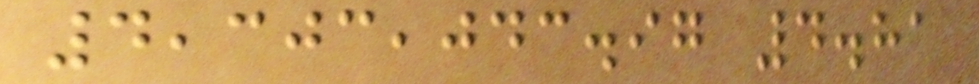4,303,043.97 4.81
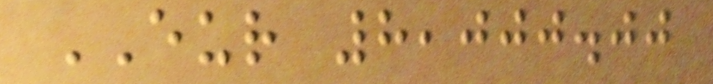EUR 8,000.00
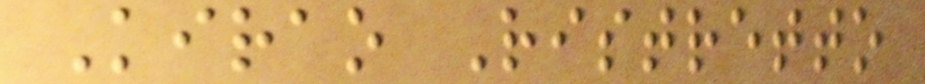Kirao Ristretto
